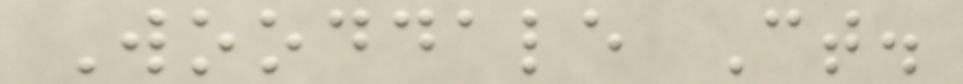Wooddale Ct.
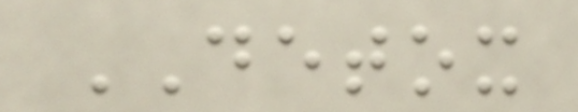DETOX
